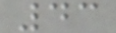43
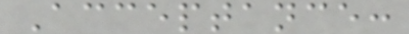Acceptance:
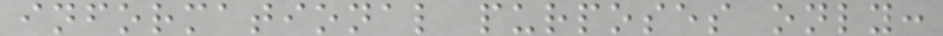informational purposes only:
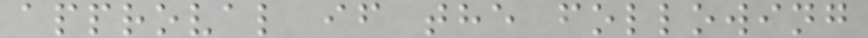approval if the following
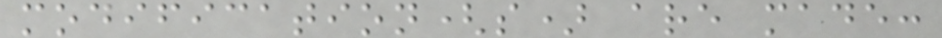modification(s) are made:
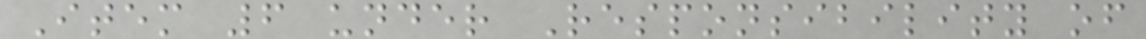Item 6 under Responsibility of
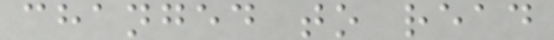changed to read
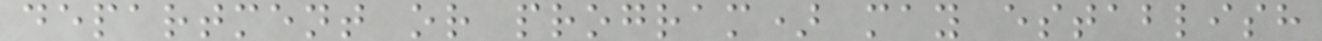department or program) may establish
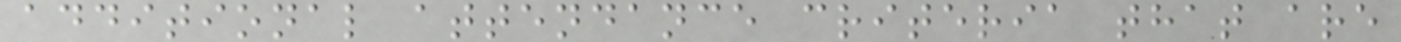additional attendance criteria that are
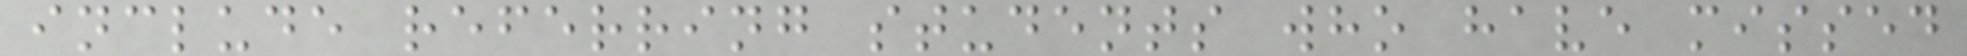include referring students who have missed
